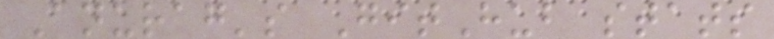Anurag's GitHub stats
